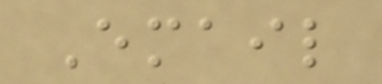Email
